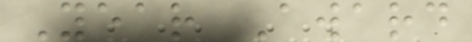Year Award
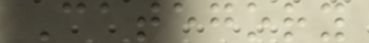Category
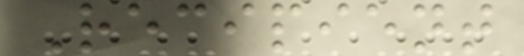Recipient
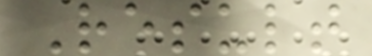Result
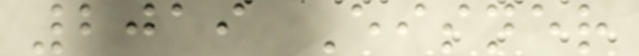2019 Eisner
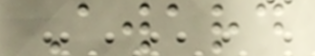Award
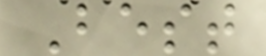Best
